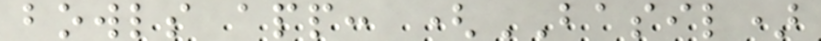bowls app: (BASIL)
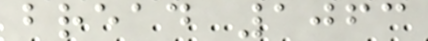bread 1063
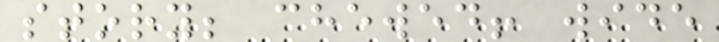story; chewed! wide
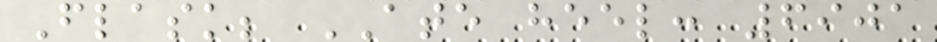Flask; ATE heel: 6901
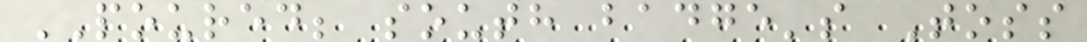POURED; south badge's Toss
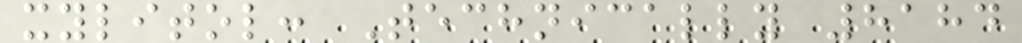xylitol: Technically 8184
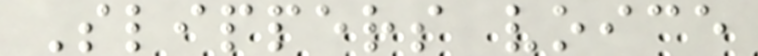Slippers voice
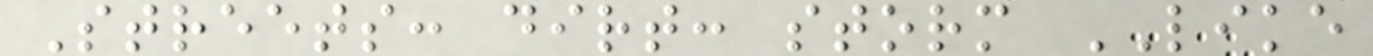Streets: dirt: storm LIKE
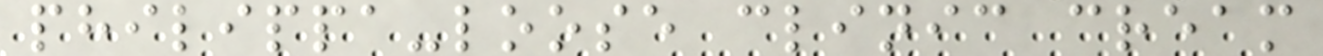philippa-loose clinic cream
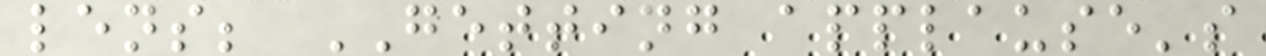lens; GETTING applause's
